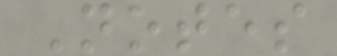Notes
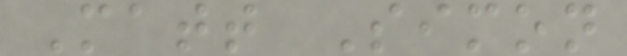Matt Simon
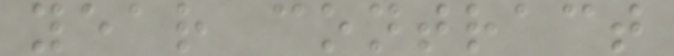year contract
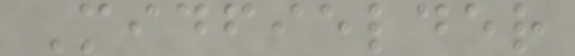Midfielder
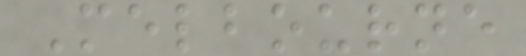Melbourne
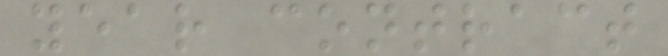year contract
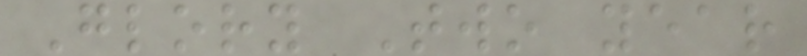Glory Two year
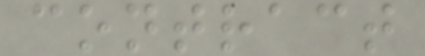contract
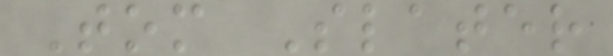Tom Slater
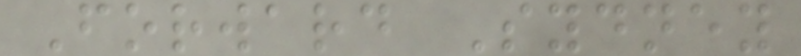Forward Sydney
